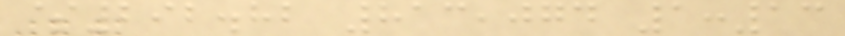$292.82 813,074 1:13
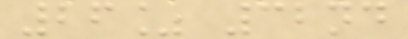26% 32nd
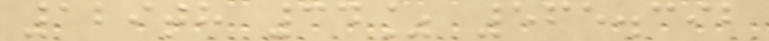129th 34% 565.392
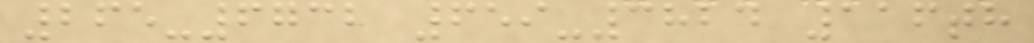265-6732 659-3824 116th
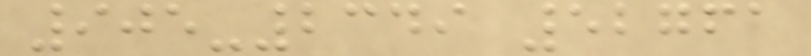905-2349 52761
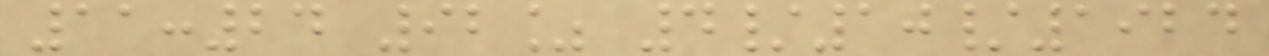11:24 92% 4/10/1924
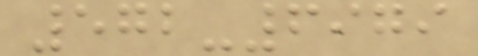572-6979
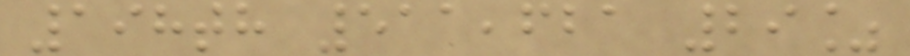198th 511,621 29%
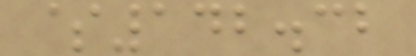$142.32
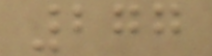277
